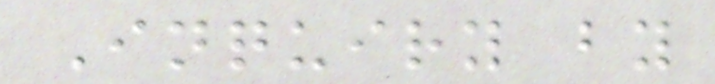Inquiry by
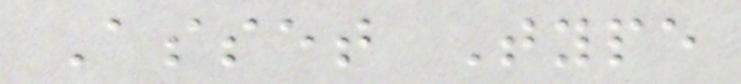Asset Type
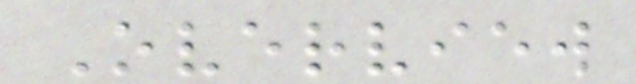Overview
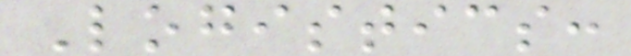Logistics:
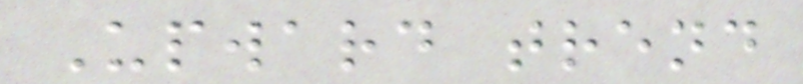Upward trend
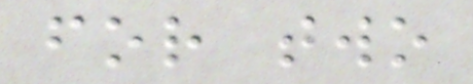for two
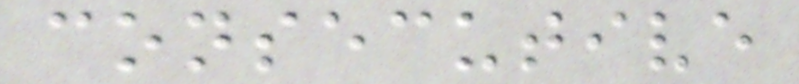consecutive
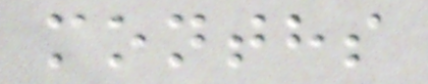months
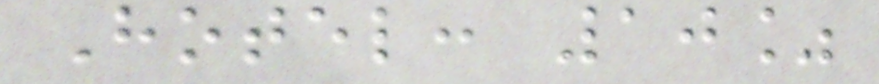Hotel: 10%
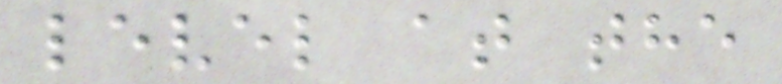level at the
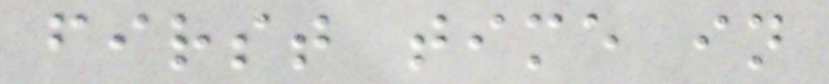first time in
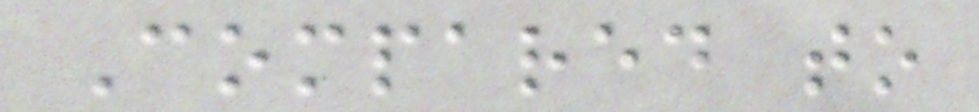Compared to
